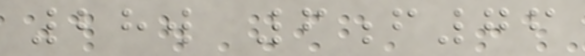28w 6f76
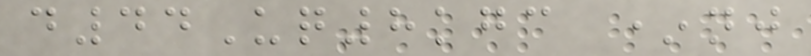d44Uq8kgc *nj
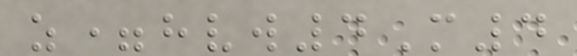z=hvw4M4
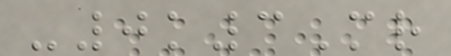-0k3Mr
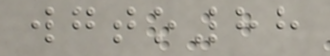wgto88
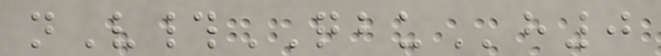nV#QBUh0
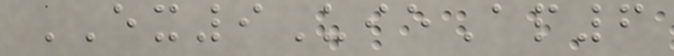EX9UieAp6
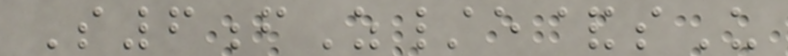S6fZ/e&sU
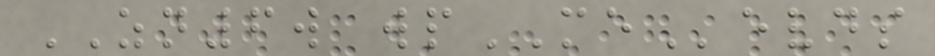ZN6w wpMEevds
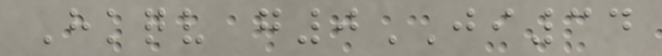Hkqv g0JI34
